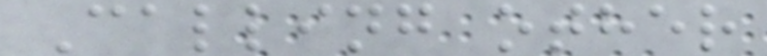Calling other
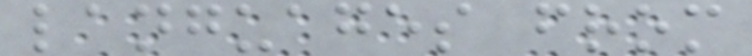languages from
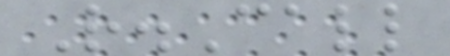R.Call
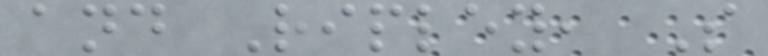and Ripley, S
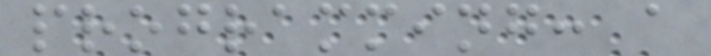programming: a
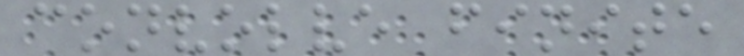convolve finite
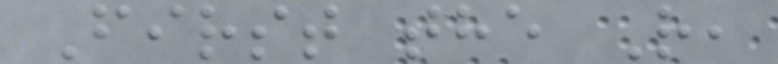First the R,
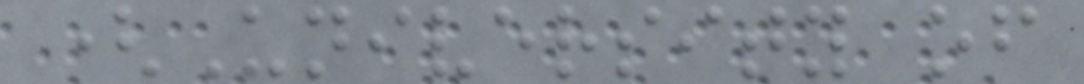(University of
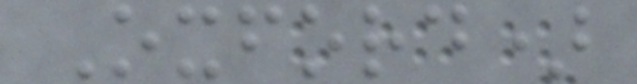Oxford)
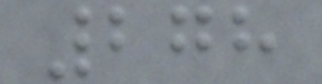278
